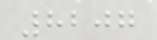8207
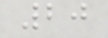20
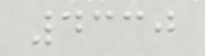4330
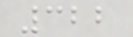322
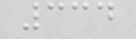334
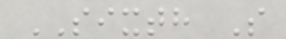SIXTH S
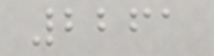2261
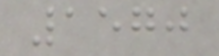1570
